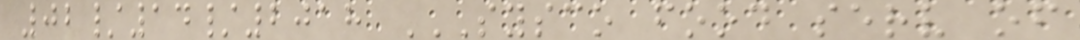02/14/2018 SYSCO FOOD SERV OF
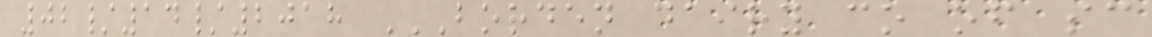02/14/2018 BORDEN DAIRY CO OF SC
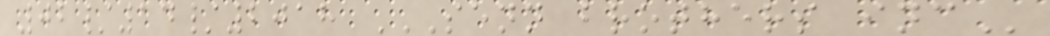02/14/2018 SENN BROTHERS INC
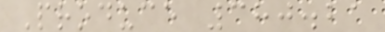Produce 380.21
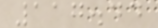117.44
